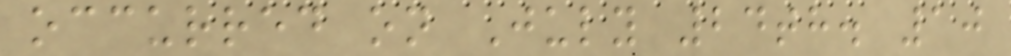occurred on July 24th. 10
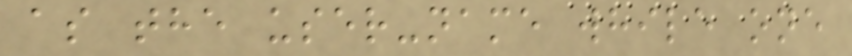as the user-name while one
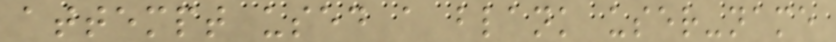attempt used a blank user-name
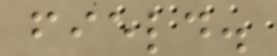field.
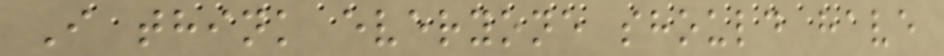I think everyone should have
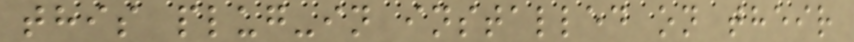this plug-in installed on their
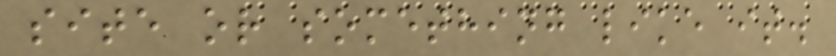site or something like it.
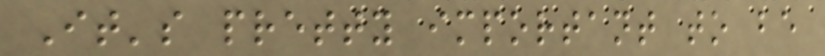It's pretty important to be
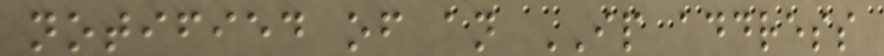notified of an IP address
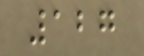127
